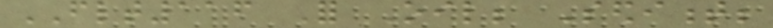FLT116 For Oil; Sediment;
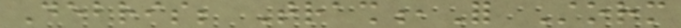Debris; Trash,For Storm
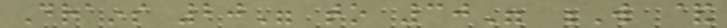Drains 20" to 30" W &
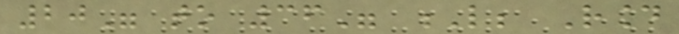20" to 36" L; Round
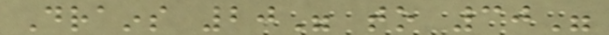Drains 20" to 30"
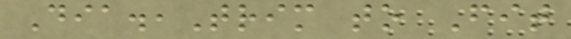Dia.,Trim to Fit
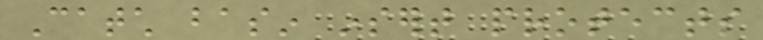Catch basin insert protects
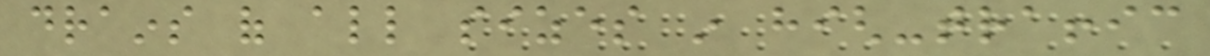drains of all sizes in high-traffic
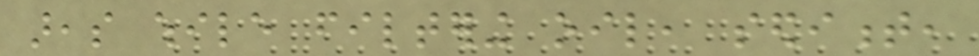areas while filtering oil, sediment,
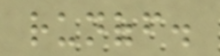runoff.
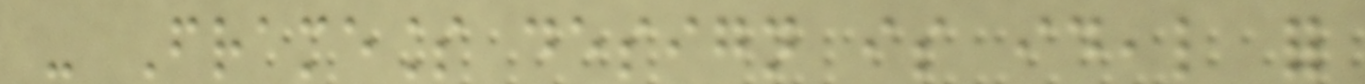- Frameless design is ideal for
